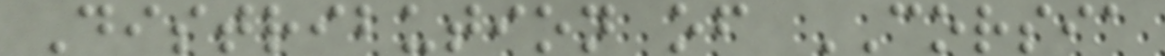Distribution of CORSIA
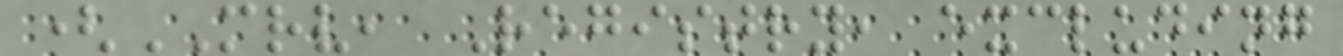(MRV, Registry, excluding
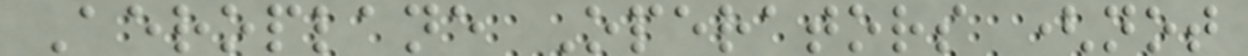Aeroplane Operators (not
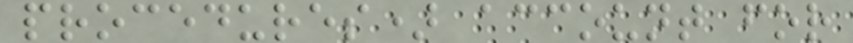procedures) account for
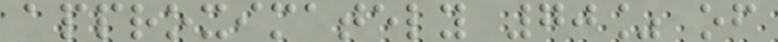approximately 70% of
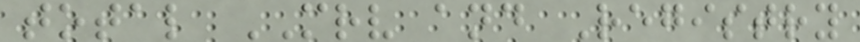total MRV and Registry
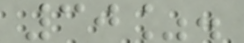30%.
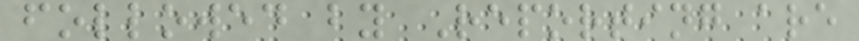followed by Reporting are
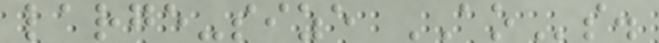large-size AOs.
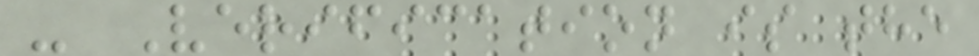- Verification is the
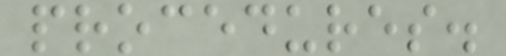procedures.
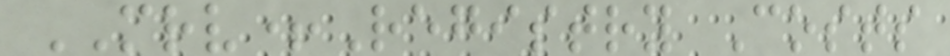MRV+Registry Costs
